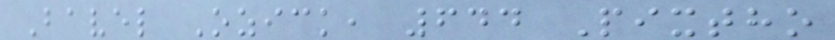Bavel Ozick, 644 Pixtho
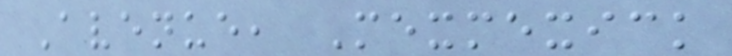Avenue, Mexmexick
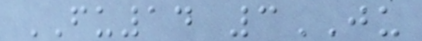FU14 3JU
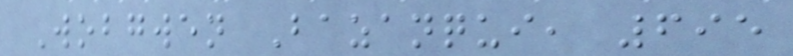Wobgwen Bazanqui, 695
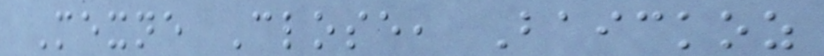Mexne Close, Baickoz
